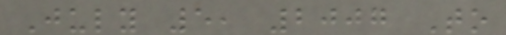July 5, 2007 To
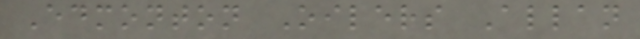Edmonton Oilers Allan
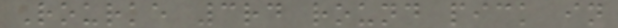Rourke 3rd round pick in
